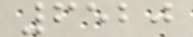6520
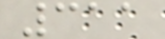311
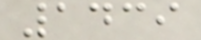1439
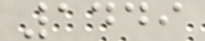1449
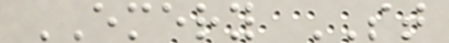EMERY ST
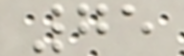75
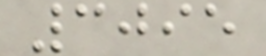3095
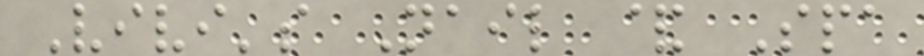Vivi's Nail & Spa
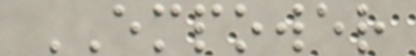EMPOWER
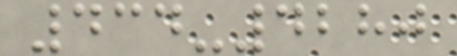434-4280
